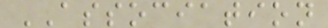ASSOCIATION
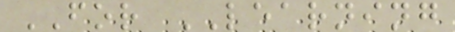FOR LEARNING
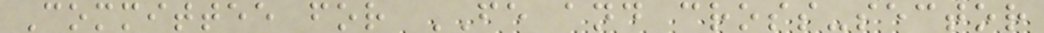Committee for FE and cross-sector
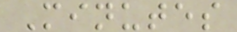Minutes
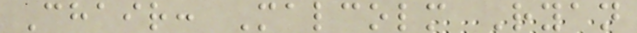Chair: Malcolm Ryan
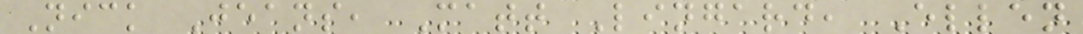Nick Jeans, Matt Lingard, Ellen
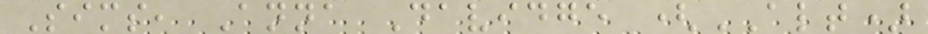Sims, Anna Davidge (ALT)
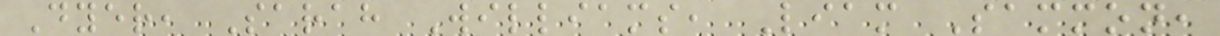Dyer, Sarah Williams, Liam Sammon,
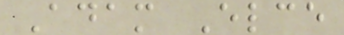Adam Elce
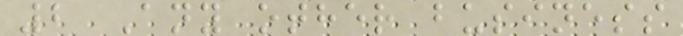2 Any other business
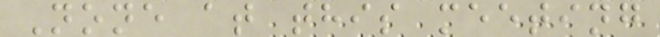None at this meeting
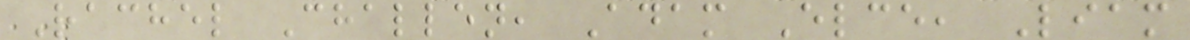Rachel Challen, Adam Elce, Liam
